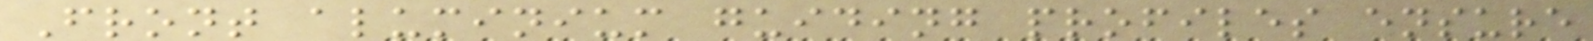Front aluminium guiding profiles ensure
